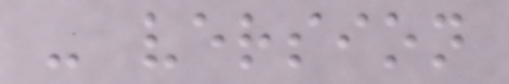- version
